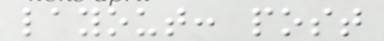layout: post
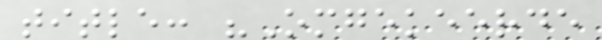title: "Omgekeerde
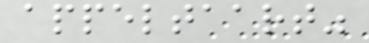appeltaart"
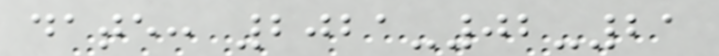date: 2021-02-21
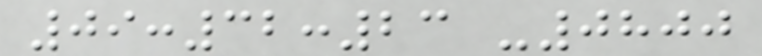09:32:23 -0800
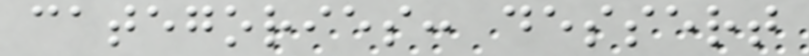categories: dessert
